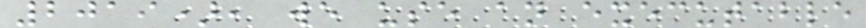2019), we use an executable
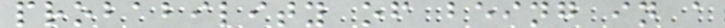probability of being in a
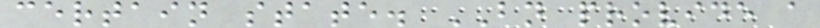certain state. BN provide a
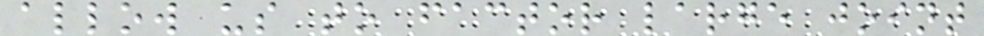allow us to factor large joint
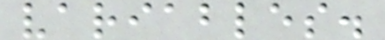variables.
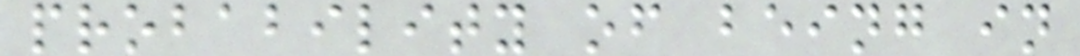probability of being in
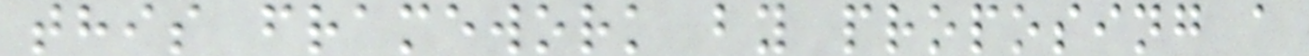this framework by proposing a
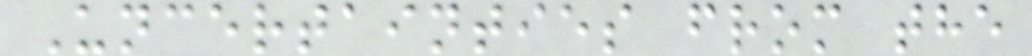Uncertainties from the
